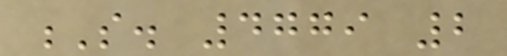S. 4779 2
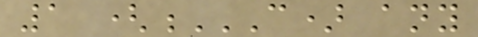1 (C) ANY
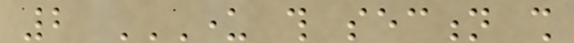2 UNDER THIS SECTION SHALL
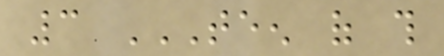3 TEEN OF THIS
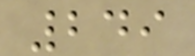249
